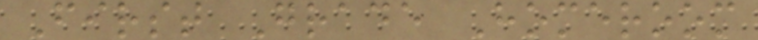First Grade Homeroom
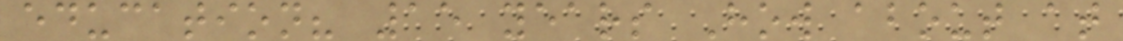education? 15 years How about at
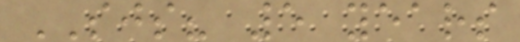SJS? 5 years
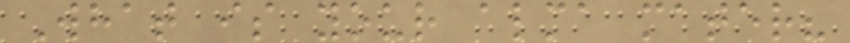What is your alma mater?
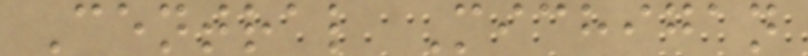Central Michigan
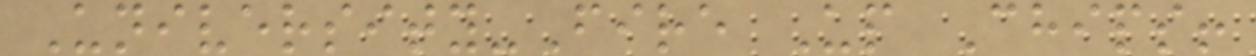University-Fire Up Chips!
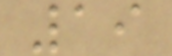19
